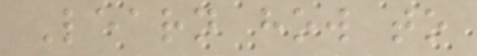Learn how to
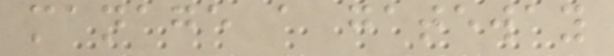manage a gateway
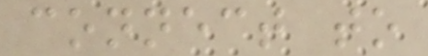connect to
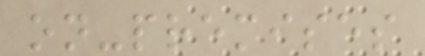on-premises
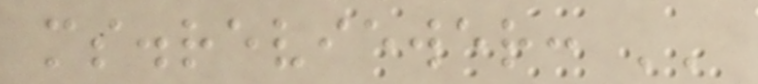ms.reviewer: ''
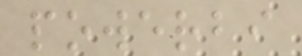powerbi
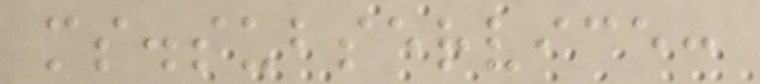ms.subservice:
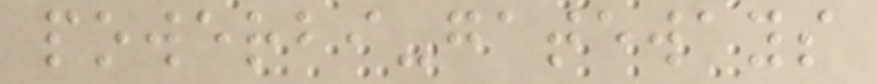powerbi-gateways
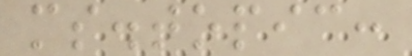ms.topic:
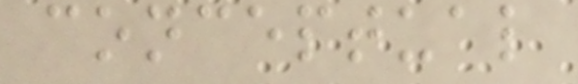conceptual
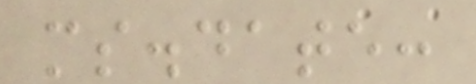ms.date:
